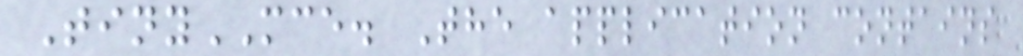TinyMCE. The application contains
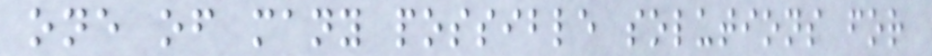one of many possible solutions for
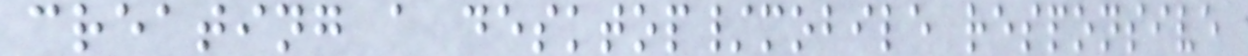creating a desktop/mobile responsive
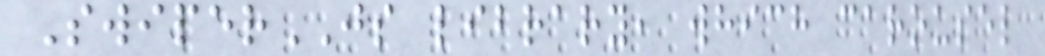SwiperJS library, which carousel
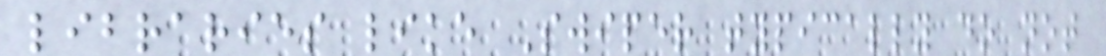libraries like Swiper typically do not
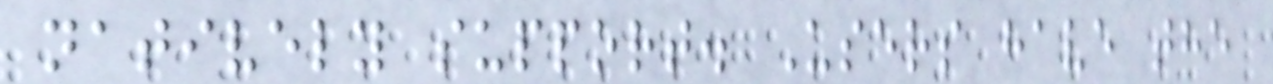natively support. Users have the
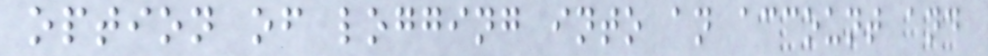option of logging into an account and
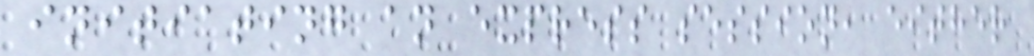initiating an express session, either
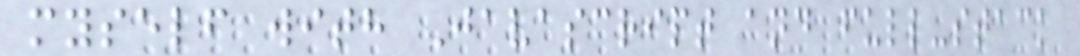myself with Javascript and full-stack
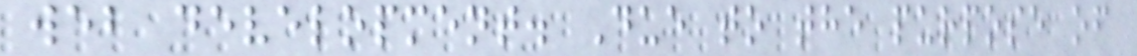web development. Due to the purpose of
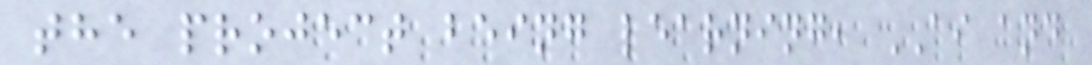the project being learning, AI and
